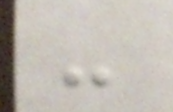-
